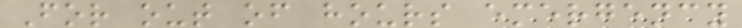For out of hours emergency
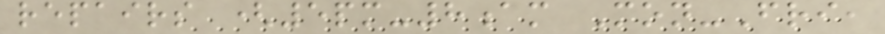repairs (5pm-8am Mon-Fri,
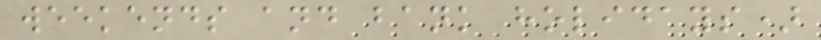weekends and bank holidays)
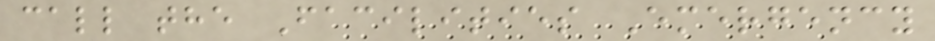call the Facilities Emergency
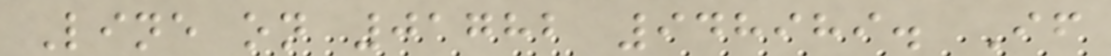Line on 01782 948989. If
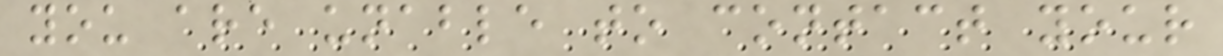you are unable to contact your
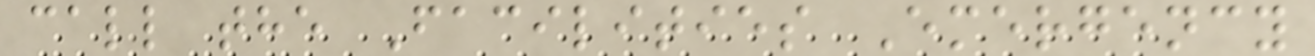call the Facilities Emergency
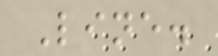Line.
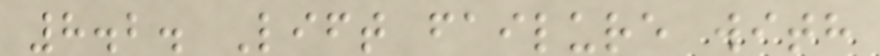8.2. Lift failure with
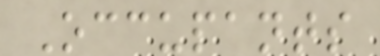Occupants
